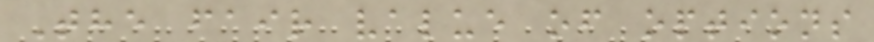The fair value of options
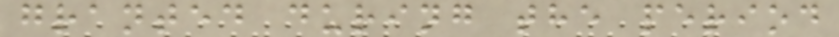granted during the period
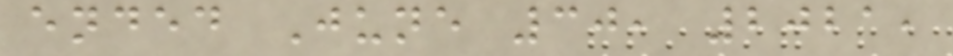ended June 30, 2021,
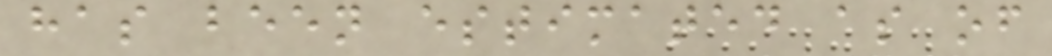has been estimated as of
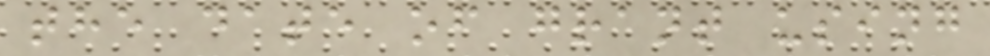the date of grant using
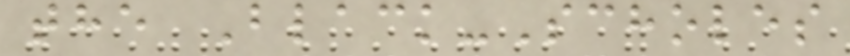the Black-Scholes
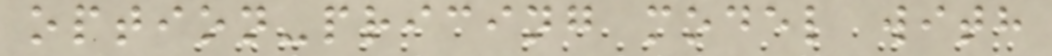option-pricing model with
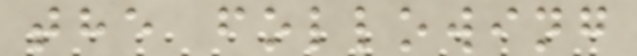the following
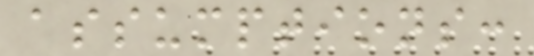assumptions:
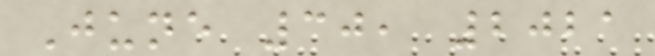June 30, 2021
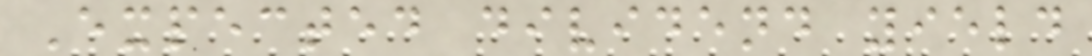Expected dividend yield
